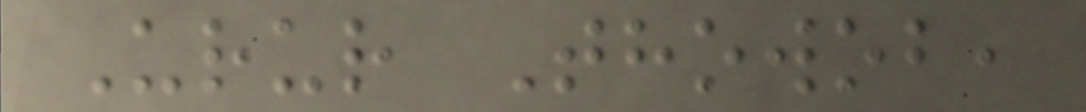Urur Thowob,
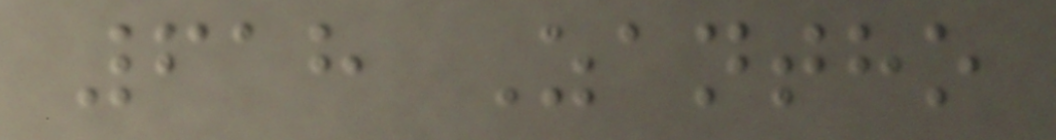618 Zantho
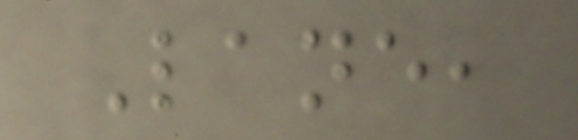Lane,
